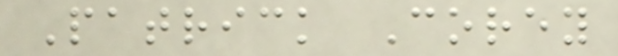Patrick Corey
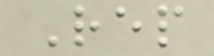Rep
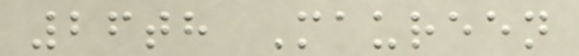26th Maureen
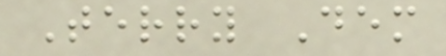Terry Dem
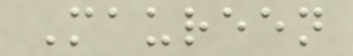Maureen
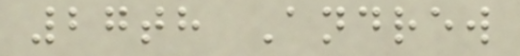27th Andrew
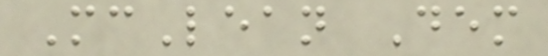McLean Dem
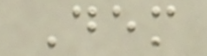Dem
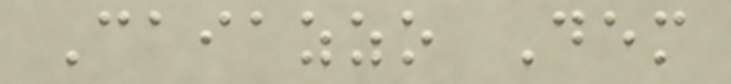Caiazzo Dem
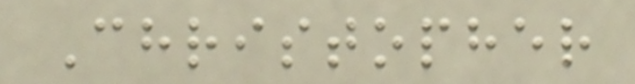Christopher
